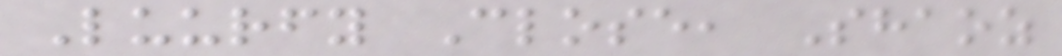Luurfy Close, Shaoz
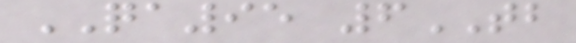QA95 6TB
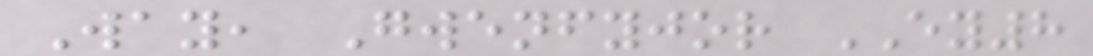Way, Gwenfyjor EY8
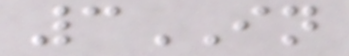3IN
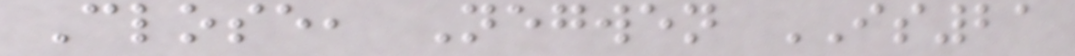Close, Negwen IS21
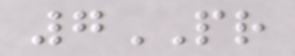7PR
